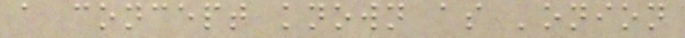a concept known as 'onion
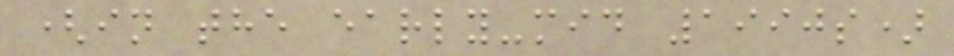(in the early-mid 1990s)
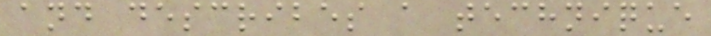and describes a technique
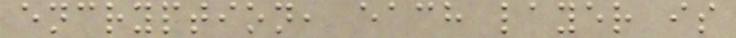encryption, each layer is
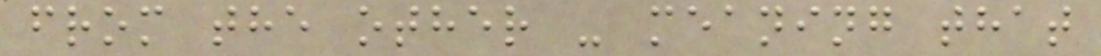from the other - meaning that
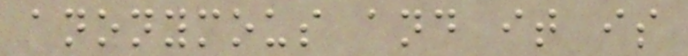anonymous and it is
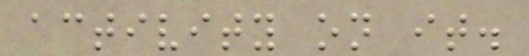activity on it.
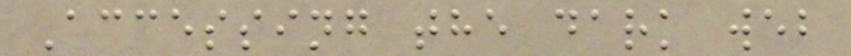Accessing the dark web
